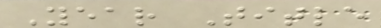Year Title
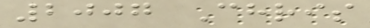2007 Chris
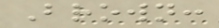Brown:
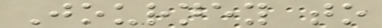Journey to
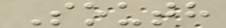South
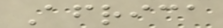Africa
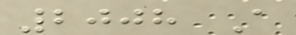2008 A
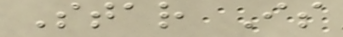Star Is
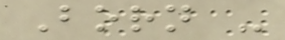Born -
